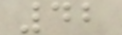42
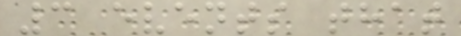3 events that
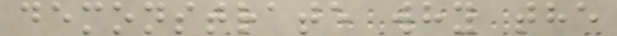demonstrate why the
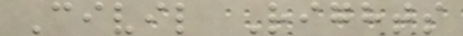Civil Rights
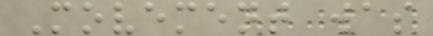Movement was
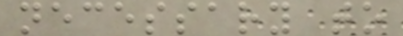necessary to
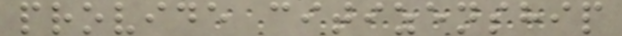provide citizenship
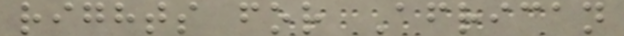rights for African
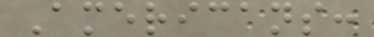Americans:
